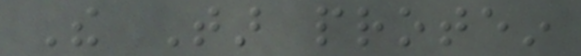The Tar protein
